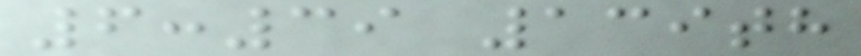6:39 139th
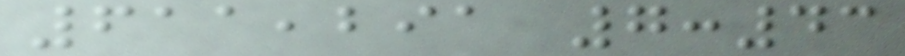611,291 7:43
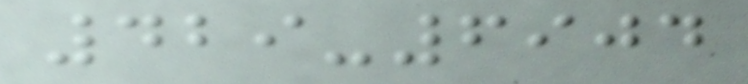429-6904
